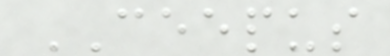CEEPUS
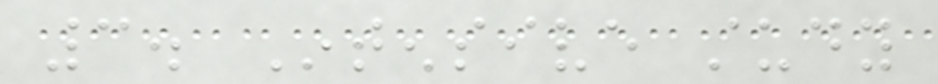3. Intensive study
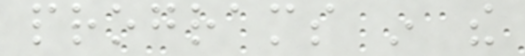programs in the
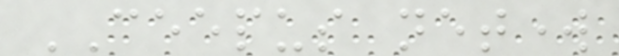CEEPUS network
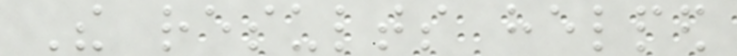The results helped
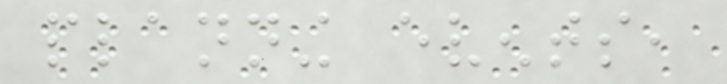planning events,
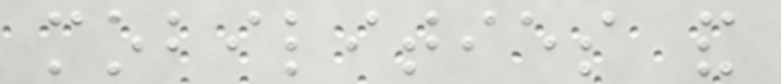mobilities and
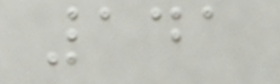141
